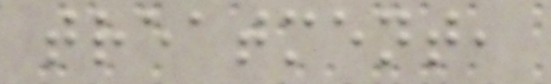treatment,
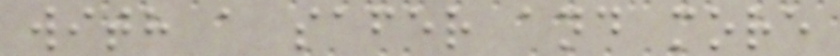with a safer and more
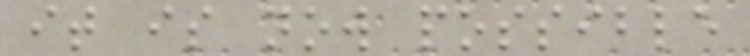it is now possible
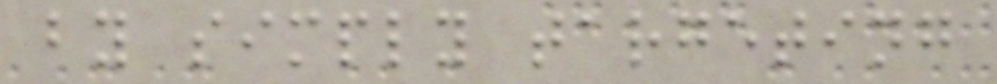by simply targeting
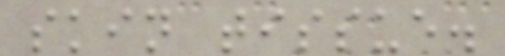skin tissue.
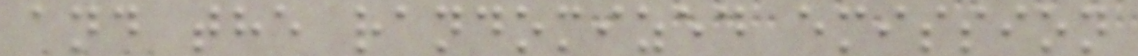and the randomized emission
